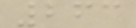263
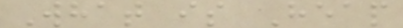What is Heap
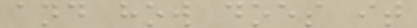and how does it
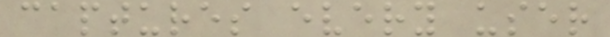captures every user
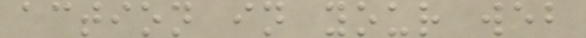action in your web
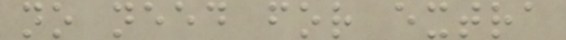no need for extra
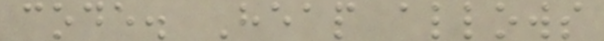code. Heap allows
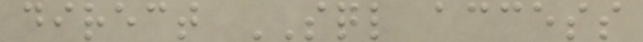direct SQL access
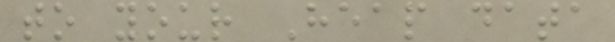to your Heap data
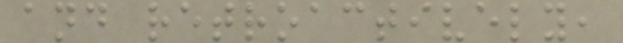and retroactively,
